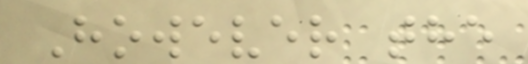However the
